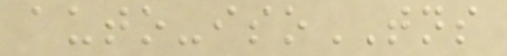auto-isoTNS
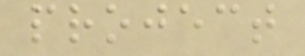project
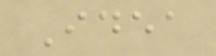Idea
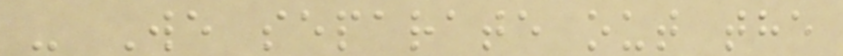- We separate out the
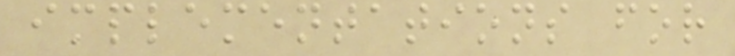implementations for
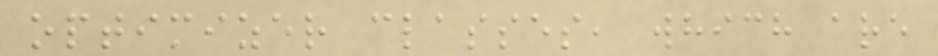optimizer classes, which are
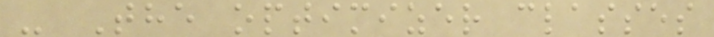- The optimizer classes
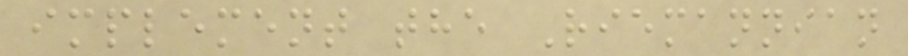implement the Riemannian
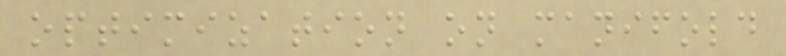optimization on manifold
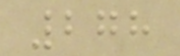278
